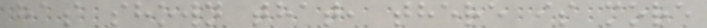has shown that, there is more
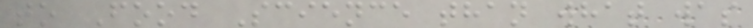to Food Science than what was
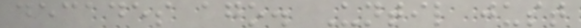decades ago. Until just
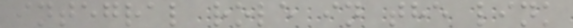integral role in the link
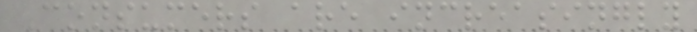Consumers are increasingly
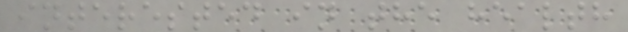interested in the health
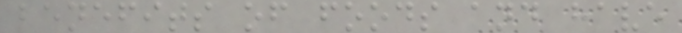benefits of foods and have
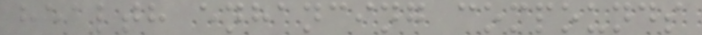health enhancing compounds
